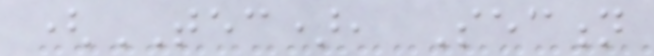(TEC), Section
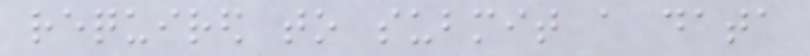required to submit a data
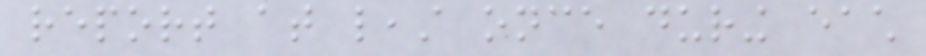report at least once during each
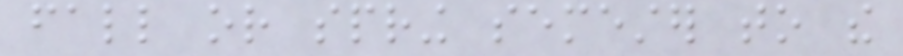fall or spring semester to the
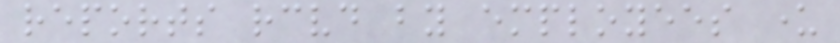reports received by employees under
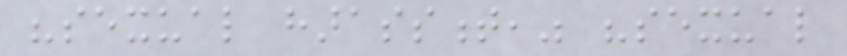"sexual harassment," "sexual
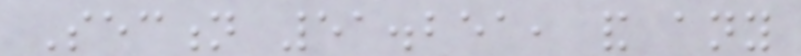Section 51.251, and any
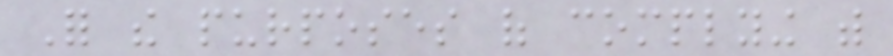For the purposes of complying with
